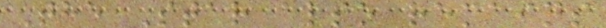The Star also remains
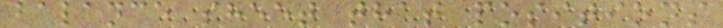balance sheet that positions
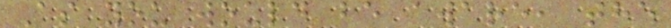As you would be aware, the
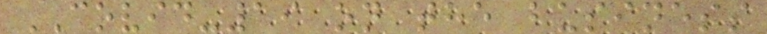COVID-19 on the business
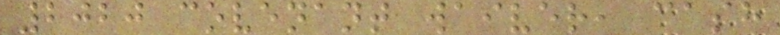2020 covenant waiver, cash
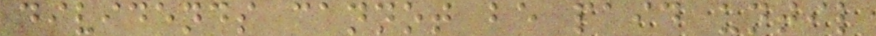dividends cannot be paid until
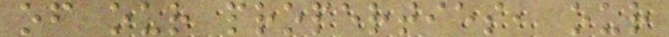of our properties, our
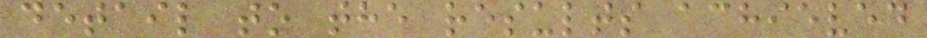detail to the results achieved
